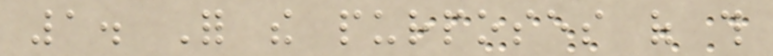1. For the purposes of this
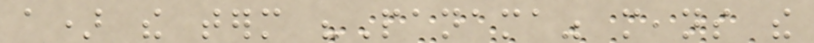a) the term "Panama" means the
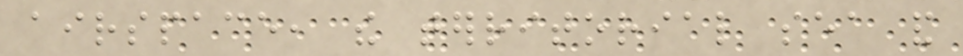airspace, the territorial sea and
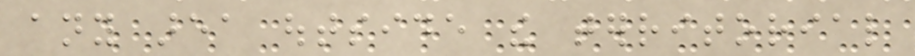any area outside the territorial
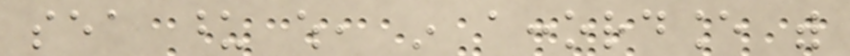sea upon which, in accordance with
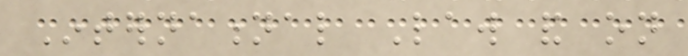International Law and on
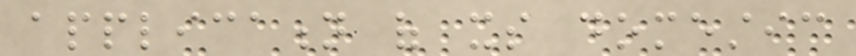application of its domestic
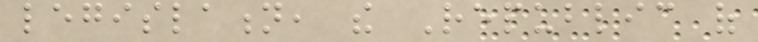legislation, the Republic of
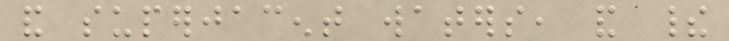and superjacent waters, and their
